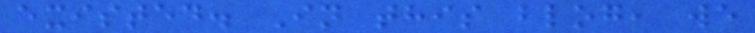existed. In this blog, we
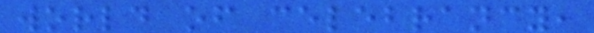world of celebrancy,
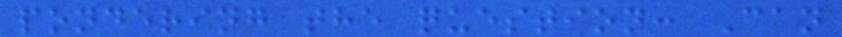pondering the question: Can
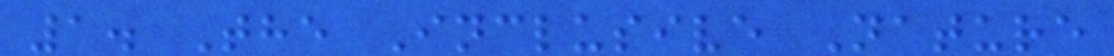1. The Inclusive Nature
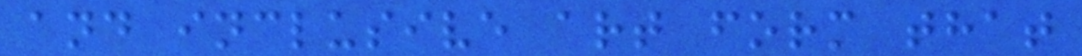and inclusive art form that
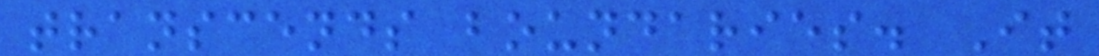transcends boundaries. It
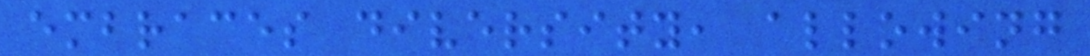embraces diversity, allowing
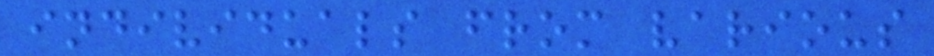individuals from various
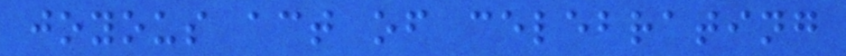joyous act of celebrating
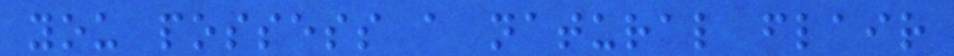you possess a natural flair
